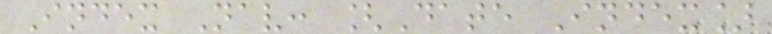Index Nav: [Date Index]
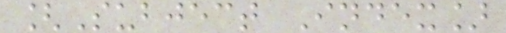[Subject Index]
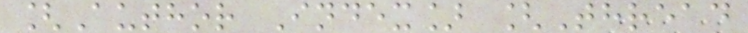[Author Index] [Thread
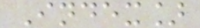Index]
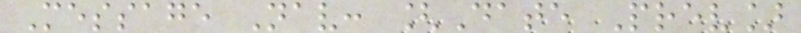Message Nav: [Date Prev]
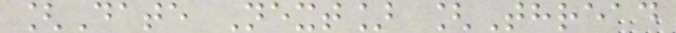[Date Next] [Thread
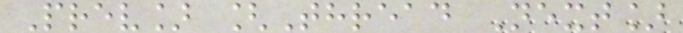Prev] [Thread Next]
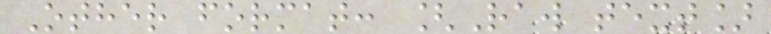Other format: [Raw text]
